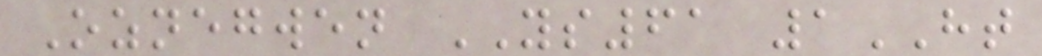Oznegwen YS61 1HT
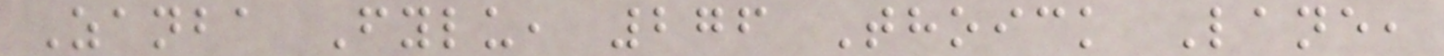Zanba Fylu, 276 Thoick Lane,
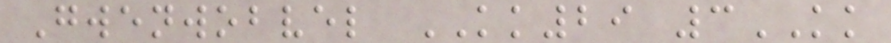Gwenwobvel KK29 3KK
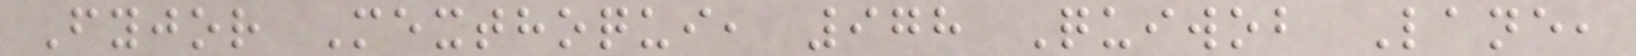Fyjor Mexthoqui, 978 Quiwob Lane,
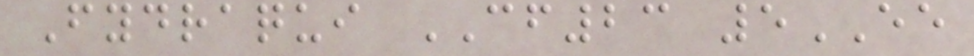Fydraqui CF23 5EE
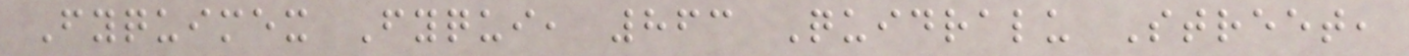Fyquimex Fyqui, 863 Quidralu Street,
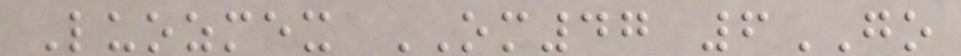Luozmex OM47 6GO
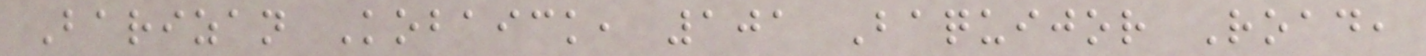Barizan Kobaick, 101 Baquijor Road,
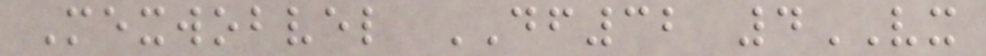Mexwobvel DF32 4VX
